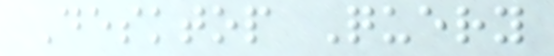Desktop Query
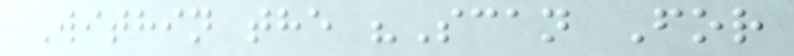Within the "Scan For
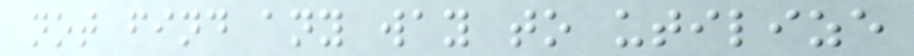not find any way to utilize
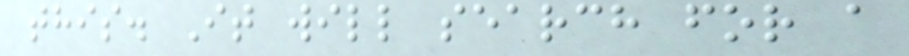this. It will search for a
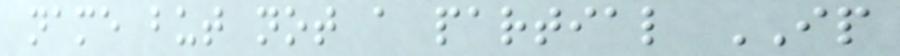name but not a partial IP
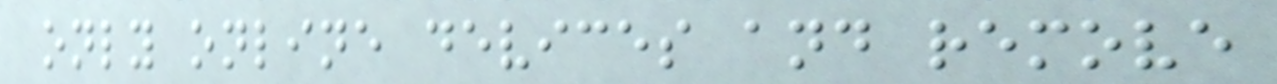only online devices and remove
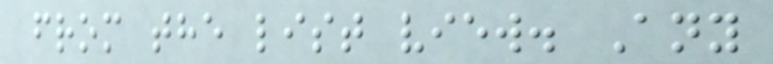from the list view. Any
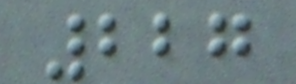227
